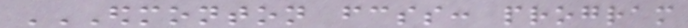EDMONTON FCSS: PROGRAM
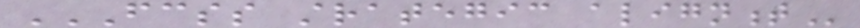FCSS STRATEGIC ALIGNMENT
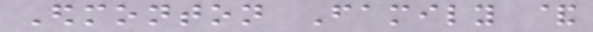Edmonton Family &
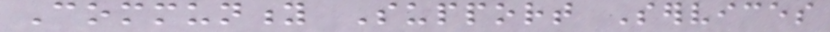Community Support Services
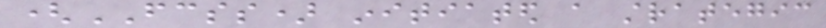(FCSS) initiated a strategic
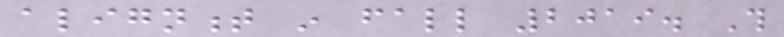alignment in fall 2019. This
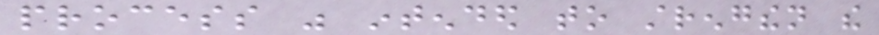process was intended to strengthen the
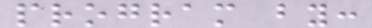program by:
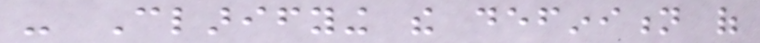- Clarifying the definition of
